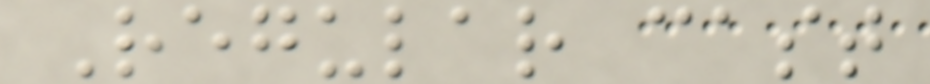Regular cast
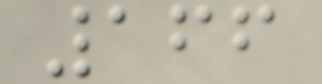166
